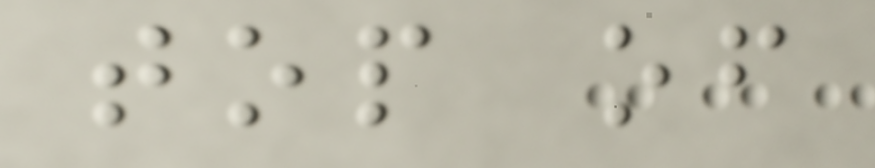top of
